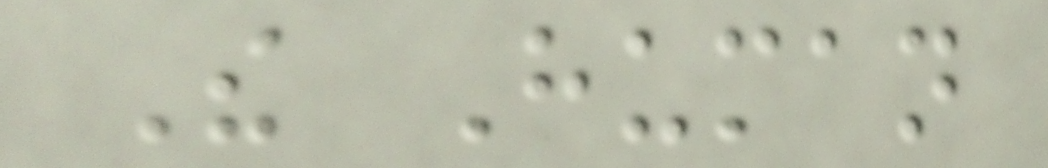The Human
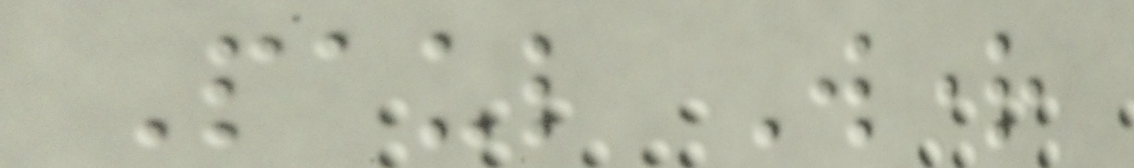Paul Wright
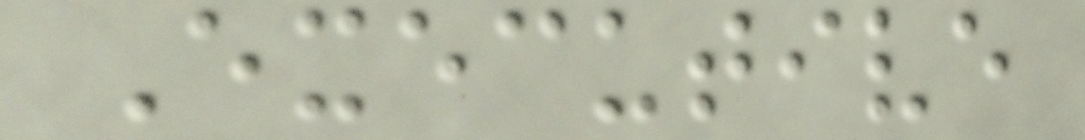Executive
